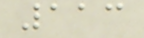113
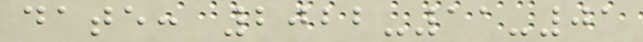date: 2022-11-01
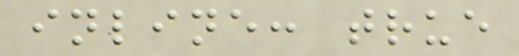inline: true
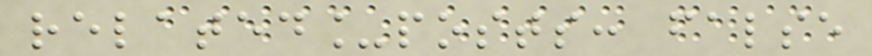related_posts: false
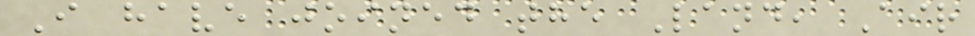I have joined the Land, Air
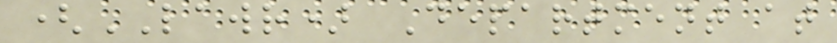(LAWR) Department at
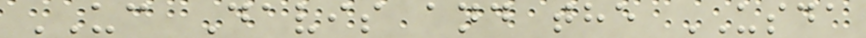UC Davis and the USDA
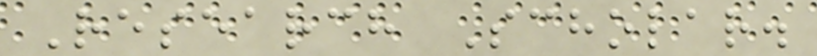Research Scholar.
